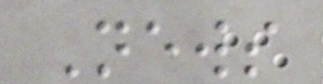News
